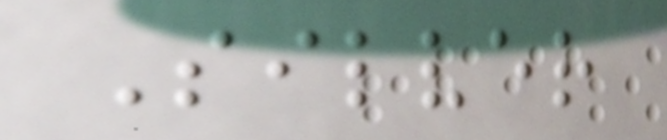Silver
